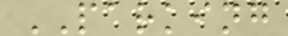PARKING
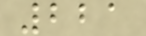221
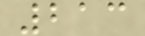213
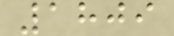1809
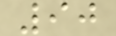90
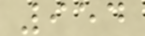954
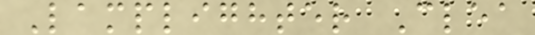Lamplighter Clea
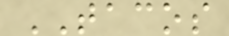TACOS
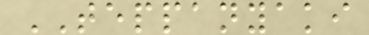TEPPANYAKI
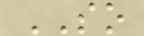SO
